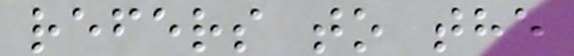refers to the
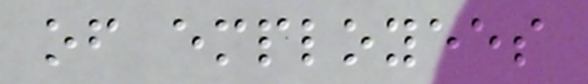of employees
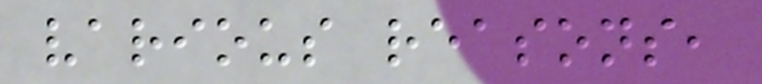various reasons,
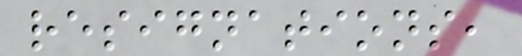resignations,
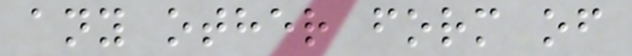any other form of
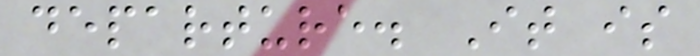departure. It is
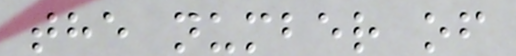the number of
